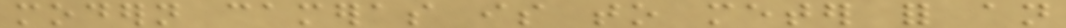modern cameras is to meter for an
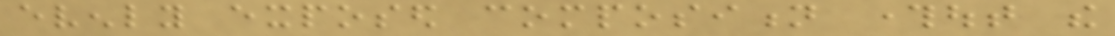evenly exposed composition throughout the
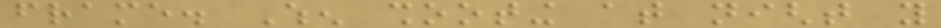frame. When shooting at night you
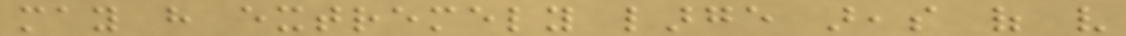may have extremely large areas of very
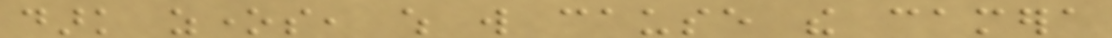dark zones, which will cause the camera
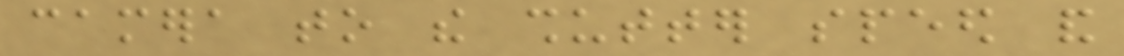camera to the shutter speed and
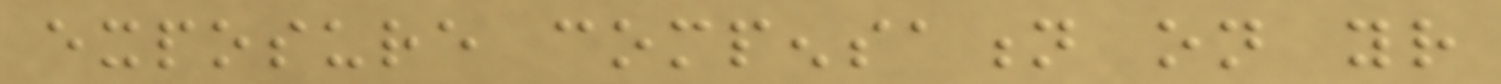exposure compensation on your
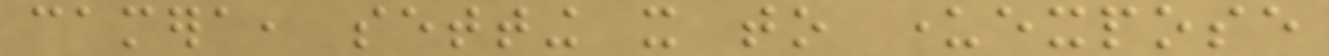camera, setting it to underexpose
